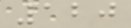120
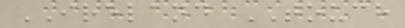IRELAND TOUCH
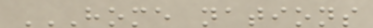HOME NATIONS
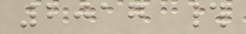2017 #
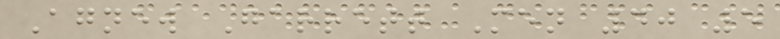Agnew Garrett Men 40 5
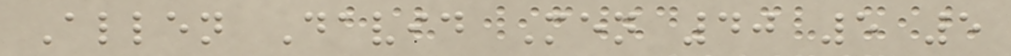Allen David Men 40 5 5
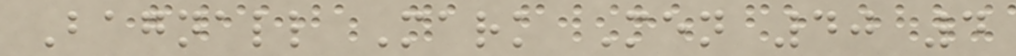Bagnall Mark Men 40 4
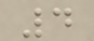4
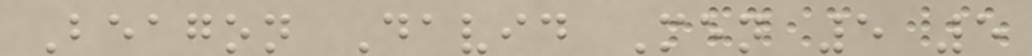Beagon David Men 5 5
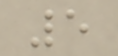5
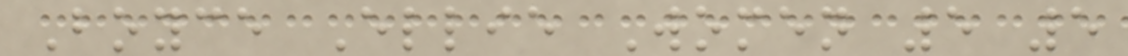Boyce Ellie Women 5 5
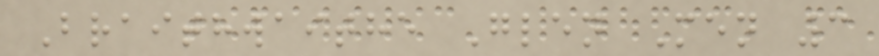Braithwaithe Glen Men 3
